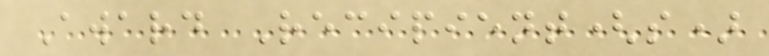Award Recipient(s)
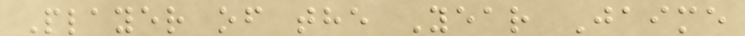Player of the Year Jaime
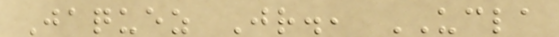Jaquez Jr., UCLA
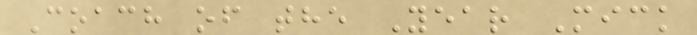Coach of the Year Mick
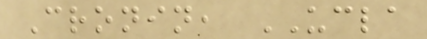Cronin, UCLA
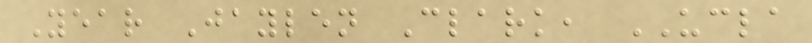Year Jaylen Clark, UCLA
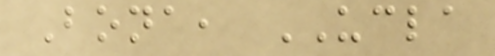Bona, UCLA
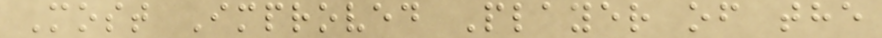Most Improved Player of the
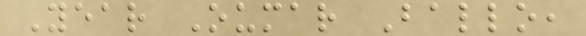Year Oumar Ballo,
